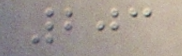203
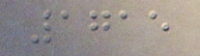1715
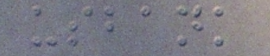usbank
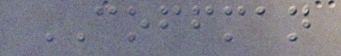COFFMAN
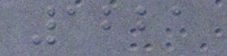1221
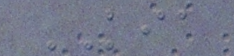KIA
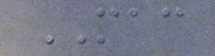MAC
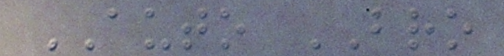AUTO BRO
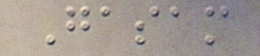Gasam
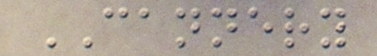CANNERY
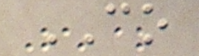CO
